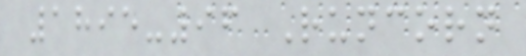1895-96 Runcorn
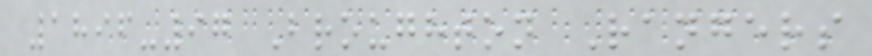1896-97 Broughton Rangers
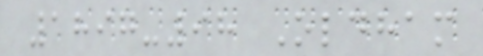1897-98 Oldham
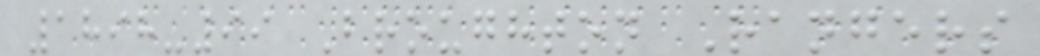1898-99 Broughton Rangers
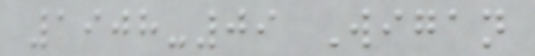1908-09 Wigan
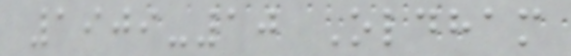1909-10 Oldham
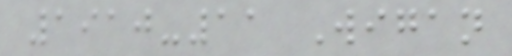1910-11 Wigan
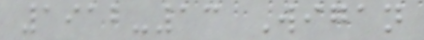1912-13 Wigan
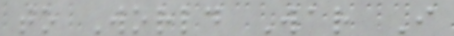to World War I
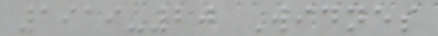1919-20 Widnes
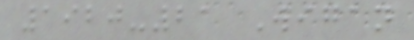1920-21 Wigan
